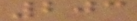203
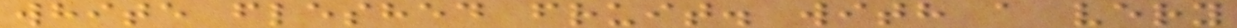white fleshed fruit. with a very
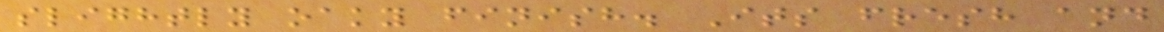slightly oaky finish. Its fresh and
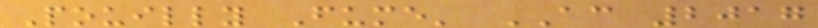Pouilly Fume' AC 2017
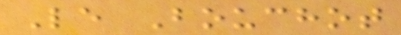Le Bouchot
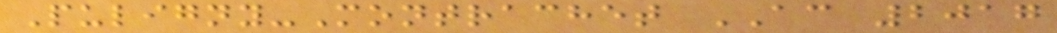Puligny-Montrachet AC 2017
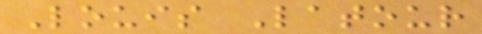Louis Latour
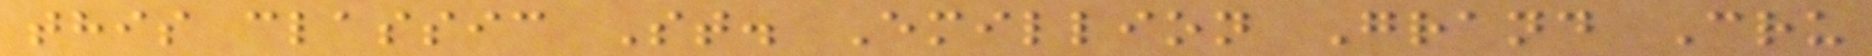this classic St. Emillion Grand Cru
